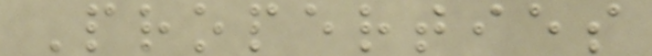Properties
